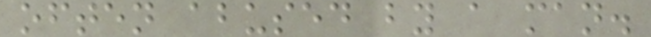often abused by a man.
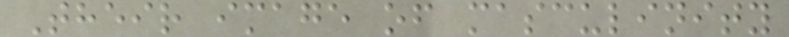Their image of masculinity
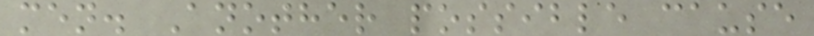men. Another possible cause
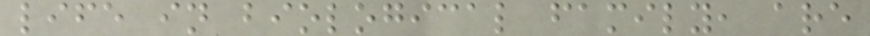life in biological family, are
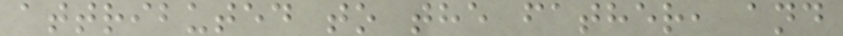attributed to the father, and
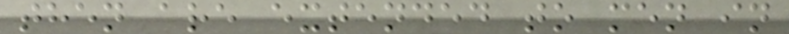then are extended to men in
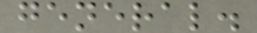general.
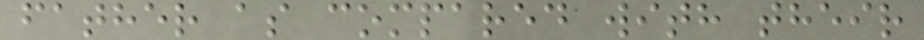father as compared with their
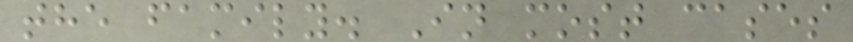the family. In most cases
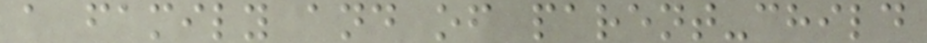a family and of parent-child
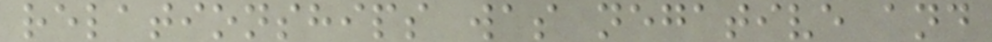relationships was negative and
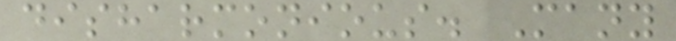disharmonious. Many
